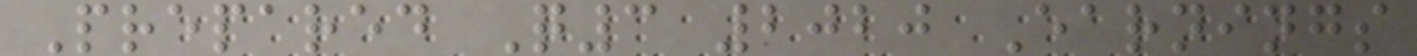Prepared Q3 2020 Earnings
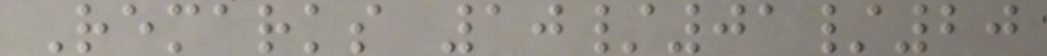Remarks 10/01/20
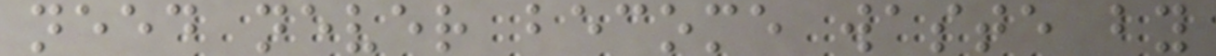need never become waste by
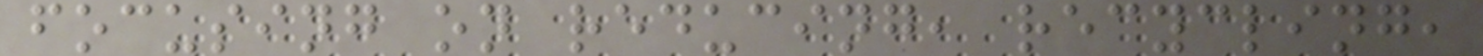focusing on reducing, recycling,
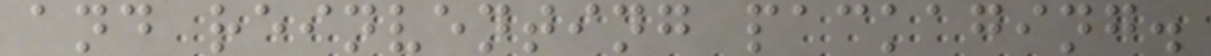and reinventing packaging.
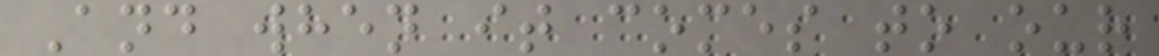And when it comes to our
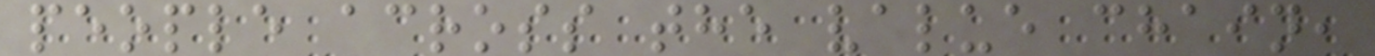people across the value chain,
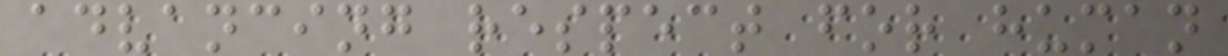advancing respect for human
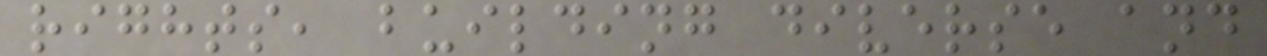rights, building diverse and
